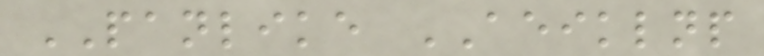PANLIKE AEIKLNP
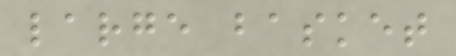large basket
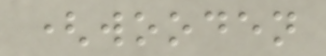(wooden
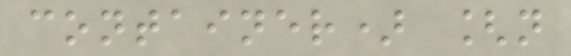container) [n
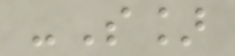-S]
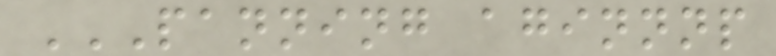PANNING AGINNNP
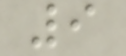9
